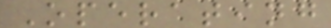Operating
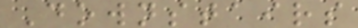Downstairs
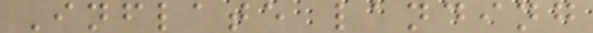Inflate landing
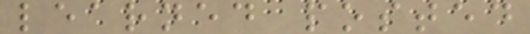learned posted
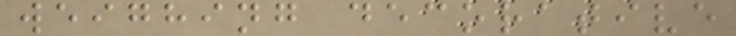weighing decorative
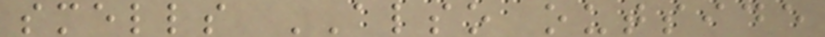smells ALSO outside
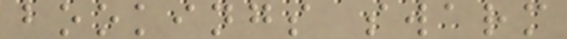bookings swarm
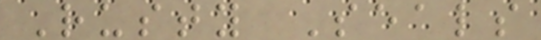Rusty Seals
